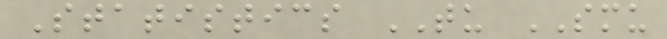Statistics TU SMU
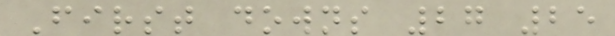First downs 27 25
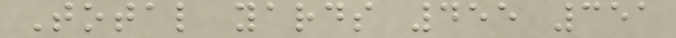Total yards 455 351
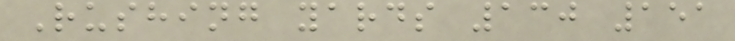Rushing yards 130 151
